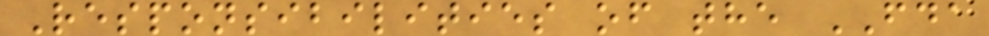Responsibilities of the FDA
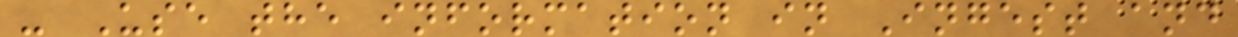- Use the information in Ingest and
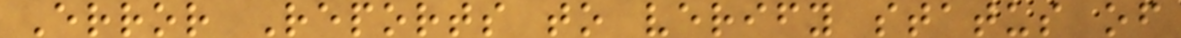Error Reports to verify status of
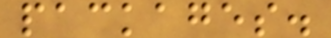packages.
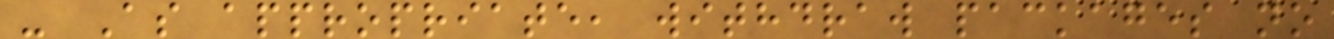- As appropriate, withdraw packages no
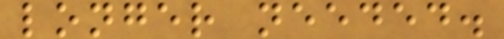longer needed.
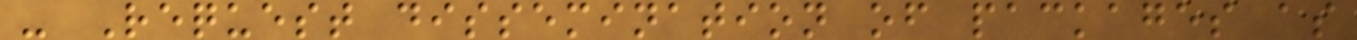- Request dissemination of packages as
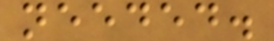needed.
